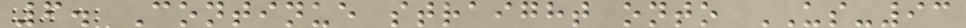6. Continue straight onto US-93
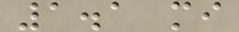1.1 mi
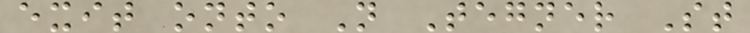exit onto N Tegner St
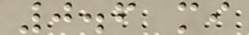0.6 mi
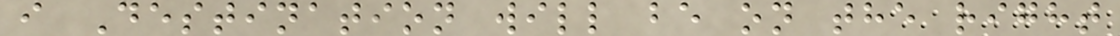i Destination will be on the right
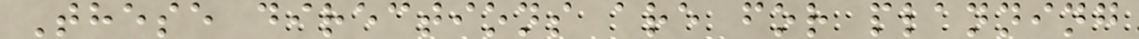These directions are for planning
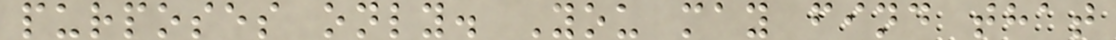purposes only. You may find that
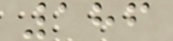186
